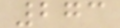273
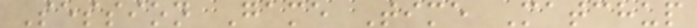Session Game Time Matchup
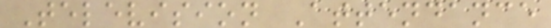Television Attendance
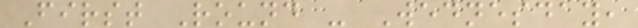First Round - Wednesday,
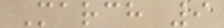March 9
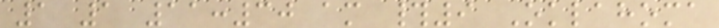1 1 11:30 am #9 Oklahoma
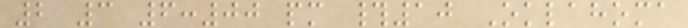2 3 6:00 pm #10 Oklahoma
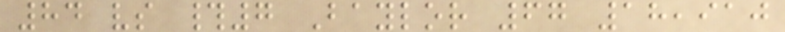84 vs #7 Baylor 67 18,910
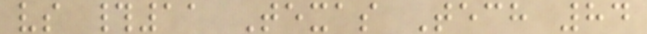vs #11 Texas Tech 84
